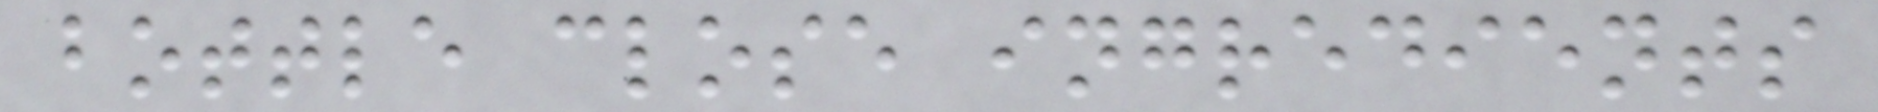bottle close ingredients
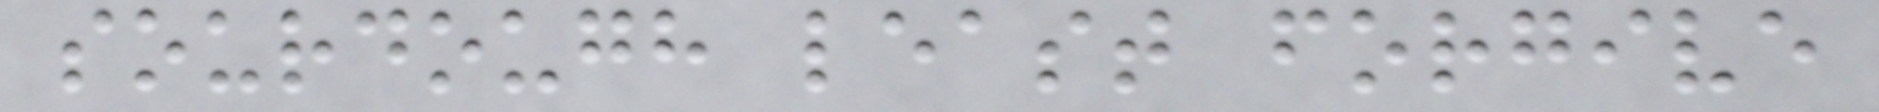sourdough least forgive
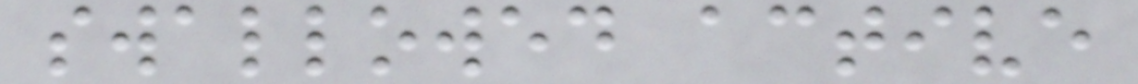swallowed active
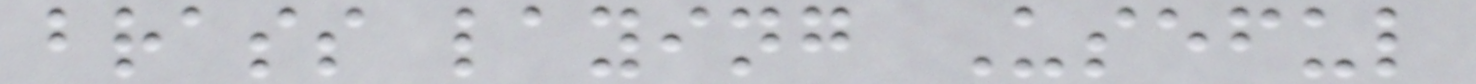brass laying Useful
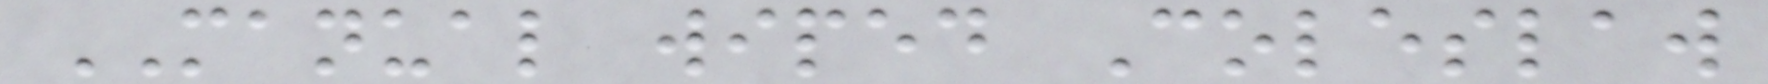MANUAL wiped Coleslaw
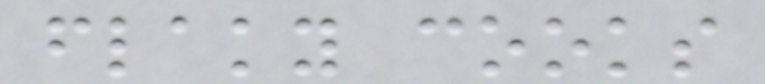flaky cooks
